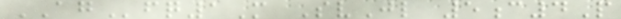AGfq1M SvJl 5c4P
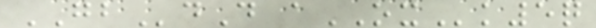GBdD aOXk5q
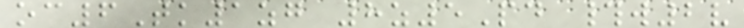oc6Tk1zg 8z5Pd #w2v
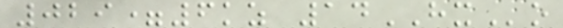029=6kz 14HXo
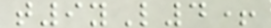t9yL4+
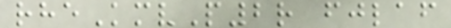rheKmvP2r fjlaf
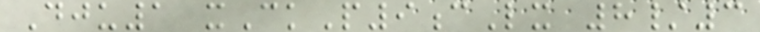Dju1 xCkP9cLx 8/3
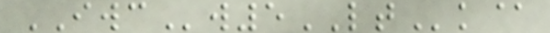IWCw5LTk@
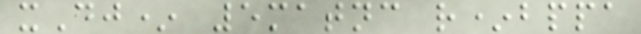xDj* 5matnc r*bppa
